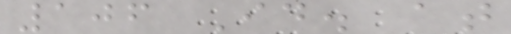106 Id. at
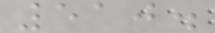510.
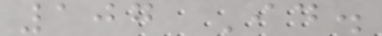107 Id.
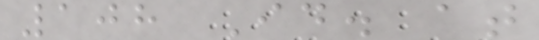108 Id. at
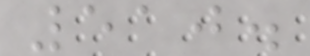510.
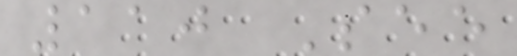110 See
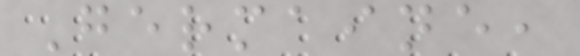Germaine,
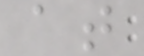at
